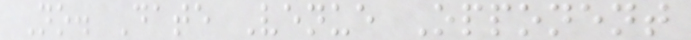No. Date Venue Opponent
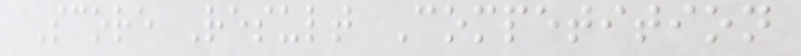Score Result Competition
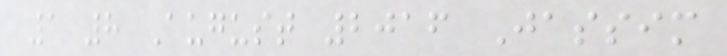1 8 August 2016 Jassim
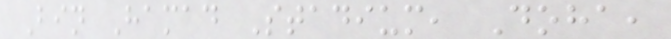Bin Hamad Stadium, Doha,
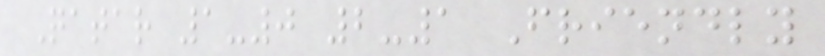Qatar 1-0 2-1 Friendly
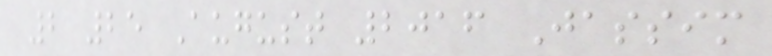2 25 August 2016 Jassim
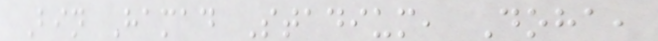Bin Hamad Stadium, Doha,
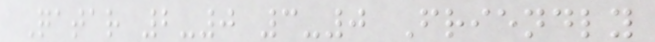Qatar 2-0 3-0 Friendly
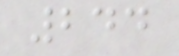244
